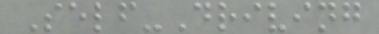Self-Driving
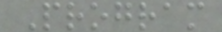Program
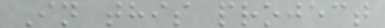In this project
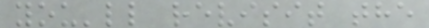you'll revisit the
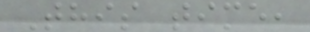This time,
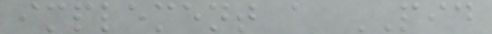implement a PID
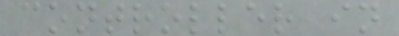controller in
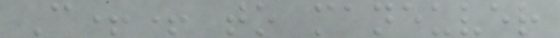C++ to maneuver
